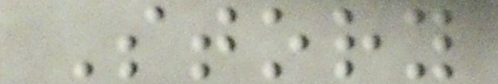Story
